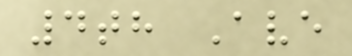4th Ave
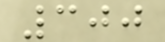300
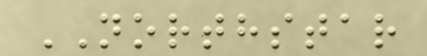NORTHSTAR
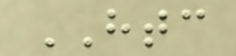HTC
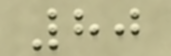80
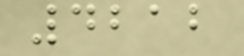4212
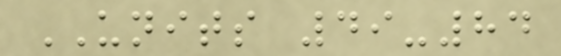UNITS 49-84
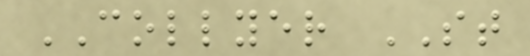COLLYER ST
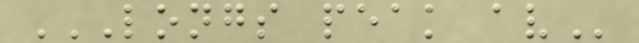LONGS PEAK AV
